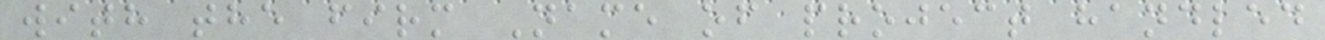with the firm Name of project handled
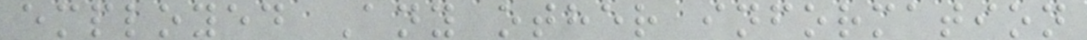employed Any other information
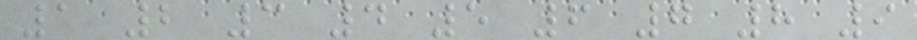1 2 3 4 5 6 7 8 9
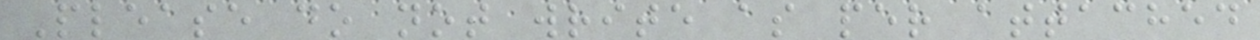Please do not write as per attached
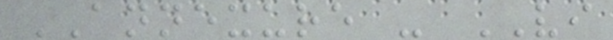ANNEXURE - VI
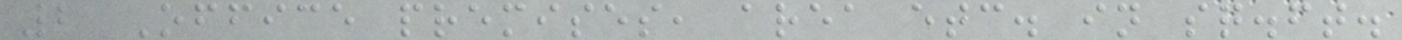2 Office premises, area etc. in sq.ft.
